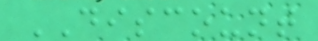DISCOUNT
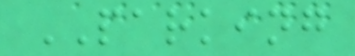PARKING
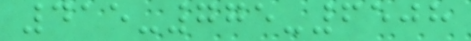415-775-6508
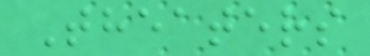Theaters
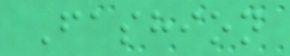Fashion
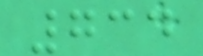734
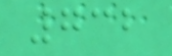732
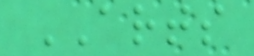ARTS
